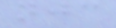njc
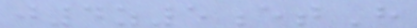j4z5etH
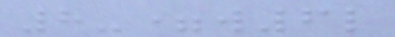8-=w6l
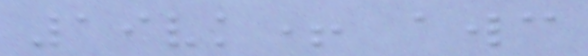19vk+ awc
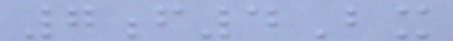7f4Bx
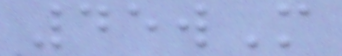45wM
